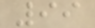99
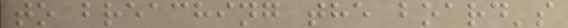to breaching the board's
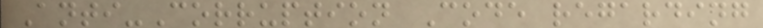Anti-Corruption Code regarding
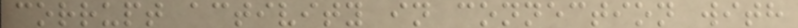corrupt activity in connection with
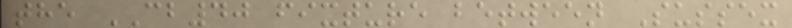the CB40 fixture between Sussex
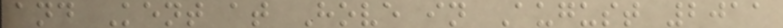and Kent at Hove in August 2011
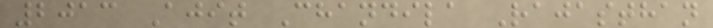2013 Ajit Chandila Rajasthan
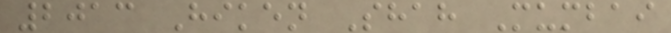2013 Hiken Shah Mumbai
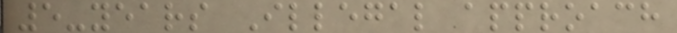5-years Illegal approach
